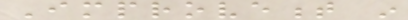Improvement in
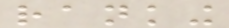ranking
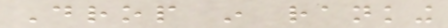Drop in ranking
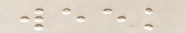week
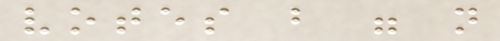votes but were not
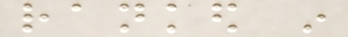ranked in
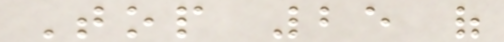Top 25 of
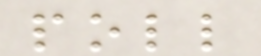poll
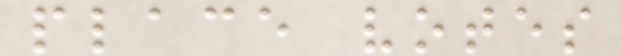place votes
